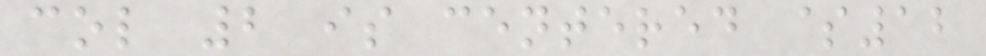col 2 is centered $12
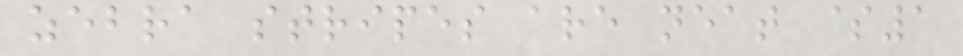zebra stripes are neat $1
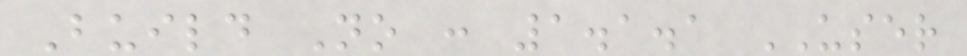Build No : 1.1.1 USER
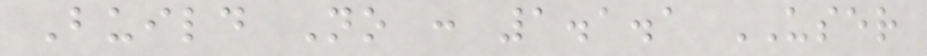Build No : 1.1.1 USER
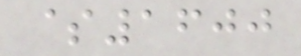$1600
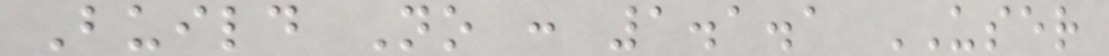Build No : 1.1.1 USER
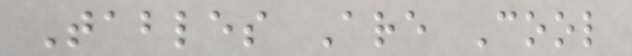Tables Are Cool
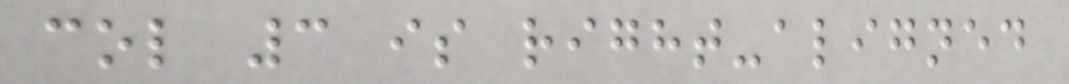col 3 is right-aligned
